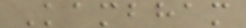Kambham
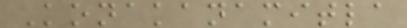Konakanamitla
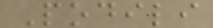Podili
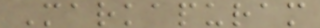Markapuram
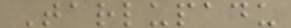Tarlupadu
